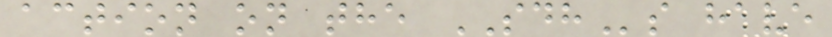action on the SDHs have
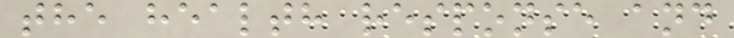the health response and
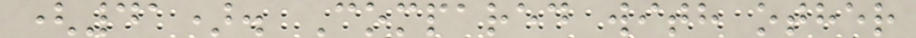(41). Compared with other
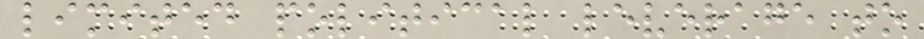limited political leverage to
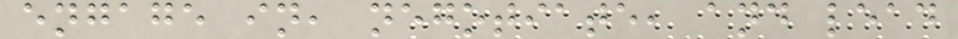engage in, negotiate, and lead
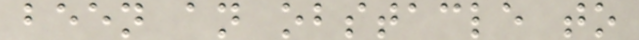been an obstacle to
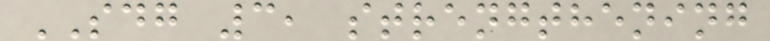SDG 3, strengthening
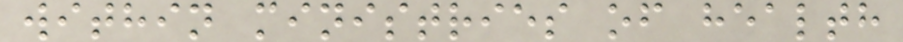within ministries of health
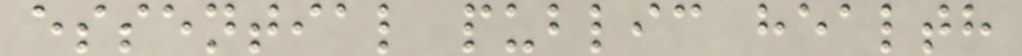essential public health
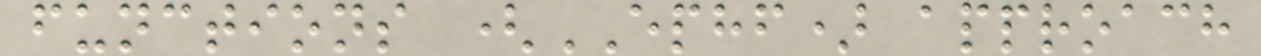functions (EPHF) approach
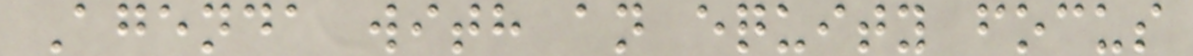Agenda with an equity focus
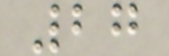27
